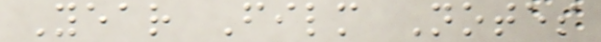Year Film Notes
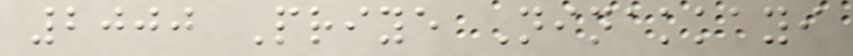2000 Priye Ninakkayi
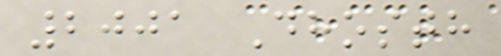2001 Dhosth
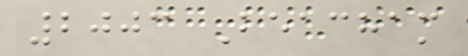2003 Beacham
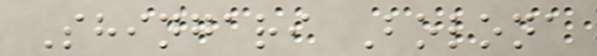Shingari Bolona
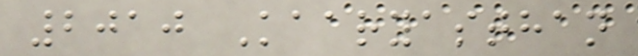2010 Kaaryasthan
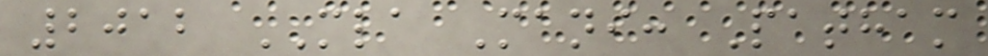2012 MLA Mani: Patham
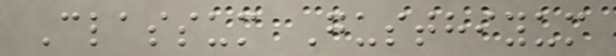Classum Gusthiyum
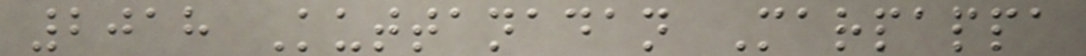2018 Kuttanadan Marpappa
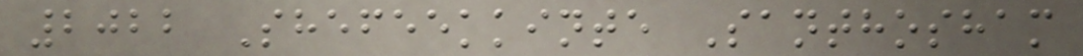2022 Shefeekkinte Santhosham
